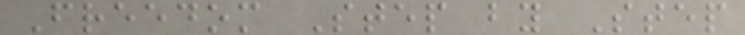Freedom Step by Step
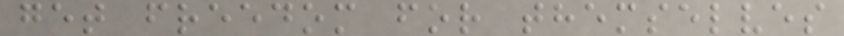get freedom for themselves
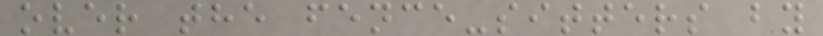over the fence-sitters by
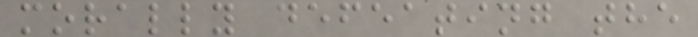morally defeating the
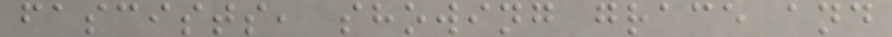fascists, showing grace and
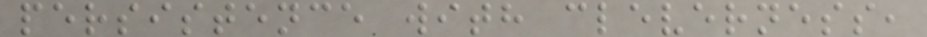persistence with cleverness,
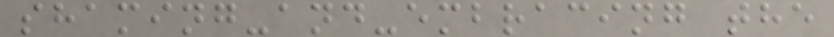shaming-and-embracing the
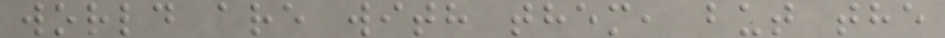world are with them, but the
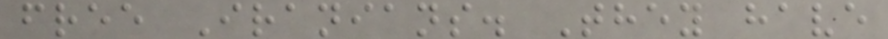free Iranians. They have
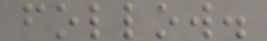follow.
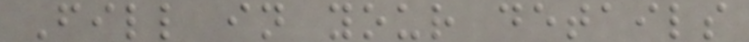Fill in your details
